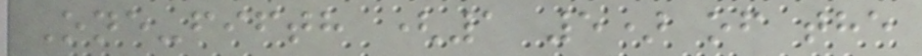One-fifth (1 5) of the
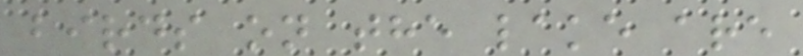birds on the lake are
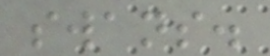swans.
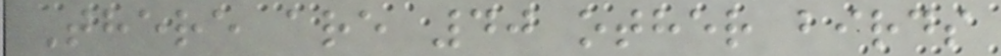There are 40 other birds
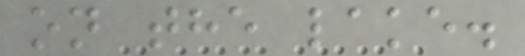on the lake.
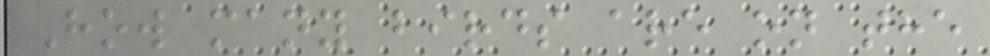How many birds are on the
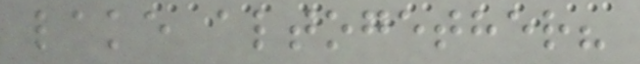lake altogether?
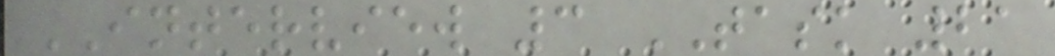INTERVIEW 3 TASK 21
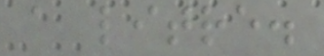a litre.
